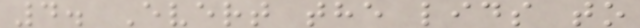4. Evert the lids to
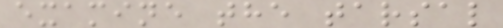examine the tarsal
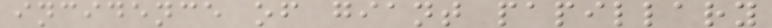incidence of giant papillary
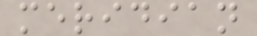meridian
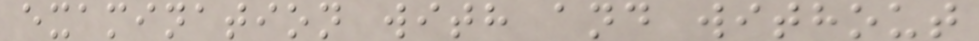examination with and without
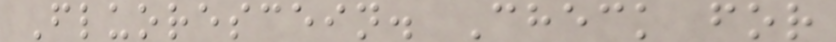Fluorescein. Check for
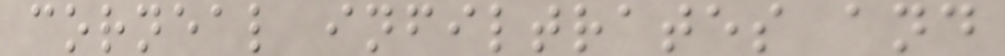corneal infiltrates and
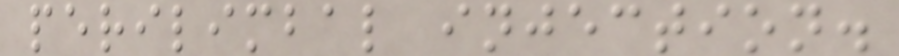perilimbal injection.
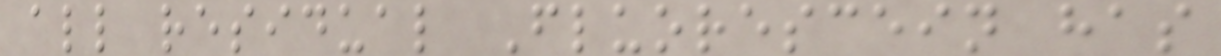all residual Fluorescein has
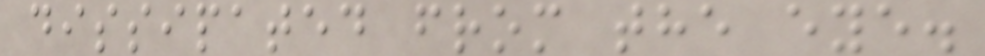dissipated from the eye.
